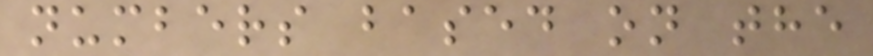numbers based on the
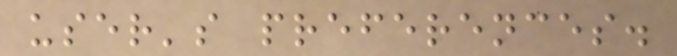user's preferences.
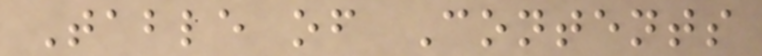Table of Contents
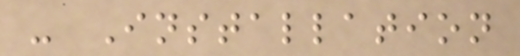- Installation
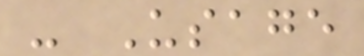- Usage
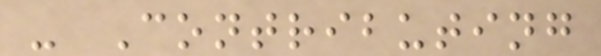- Contributing
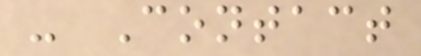- Contact
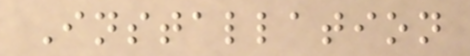Installation
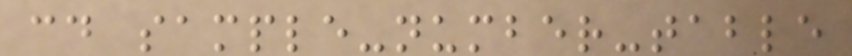cd sample-number-table
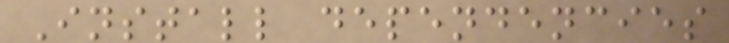Install dependencies
